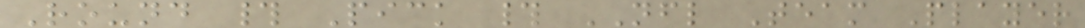Round # Pick # NFL Team Player
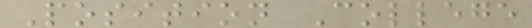Position College
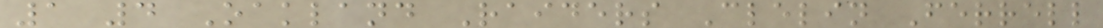1 4 Oakland Raiders Clelin Ferrell
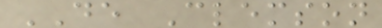DE Clemson
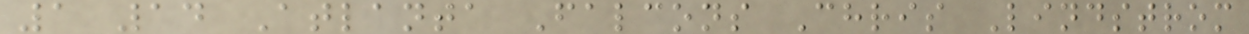1 14 Atlanta Falcons Chris Lindstrom
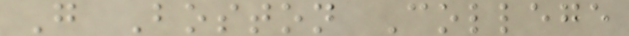G Boston College
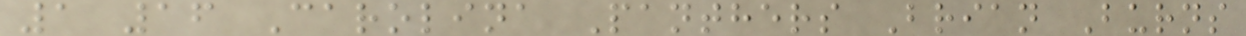1 16 Carolina Panthers Brian Burns
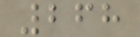268
